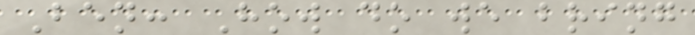Ben: How do we bring
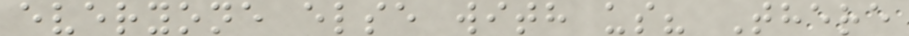everyone else with us? There
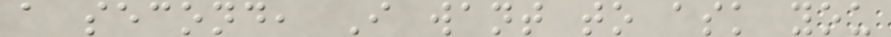a second, I want to ask you
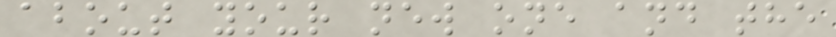about your new one and the
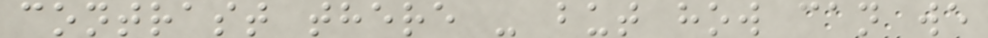contrast there - but how can we
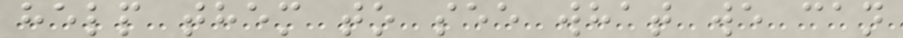help them to see what we can
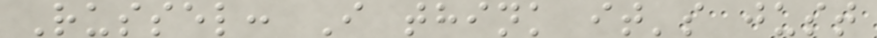Russel: I think it's just
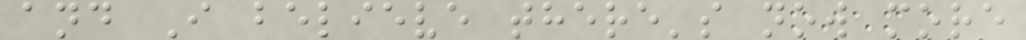and I believe there's now more
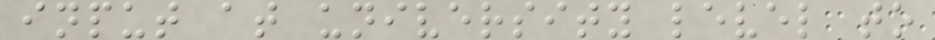input at university level to
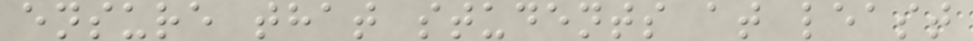ensure that students at least
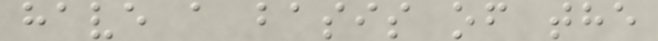have a basis of the
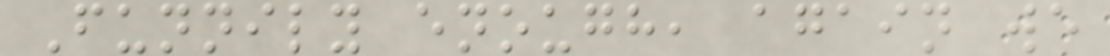Funnily enough, again we
